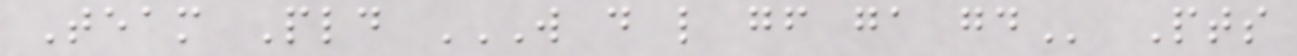Team Pld W D L GF GA GD Pts
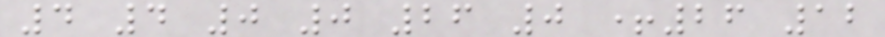4 4 0 0 26 0 +26 12
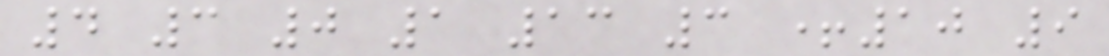4 3 0 1 13 3 +10 9
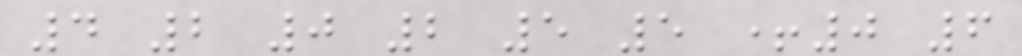4 2 0 2 5 5 +0 6
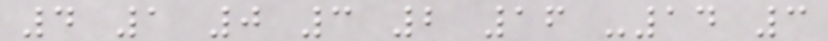4 1 0 3 2 16 -14 3
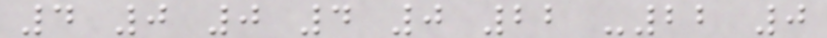4 0 0 4 0 22 -22 0
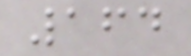164
